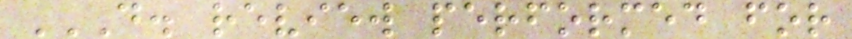D. REVIEW PERFORMED FOR
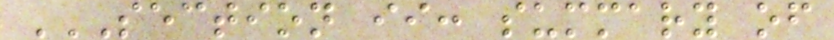SECTION II: SUMMARY OF
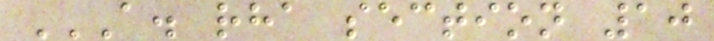A. RHA SECTION 10
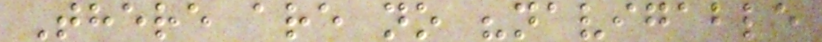There are no "navigable
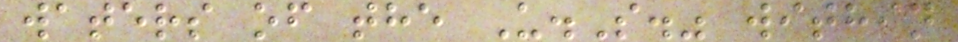waters of the U.S." within
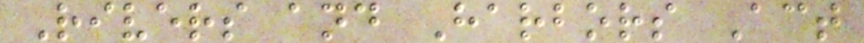Rivers and Harbors Act
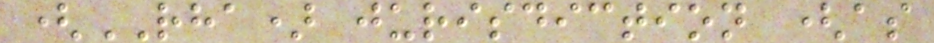(RHA) jurisdiction (as
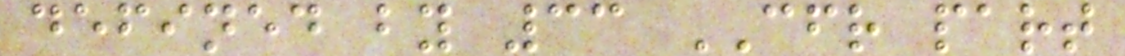defined by 33 CFR part
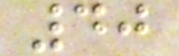40
